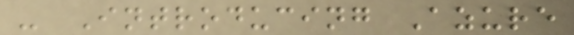- Introducing Azure
